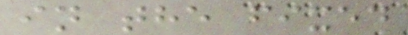in the fixed
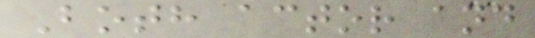Both actor and
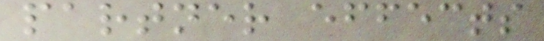partner effects
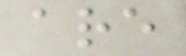are
